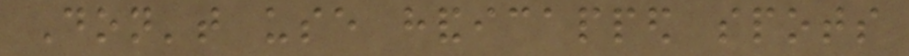Don't use handicapped spots
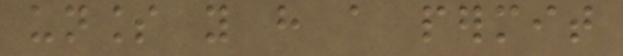unless you have a permit
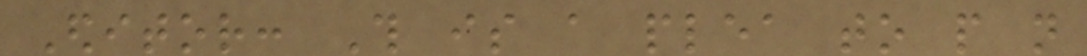Editor: This is a plea to people not
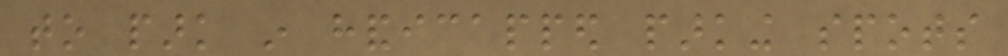to park in handicapped parking spots
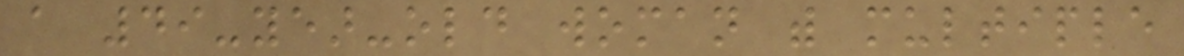a 49-year-old woman with multiple
